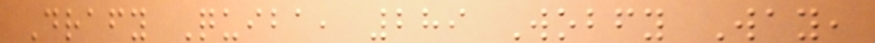Drafy Quiba, 289 Wobfy Way,
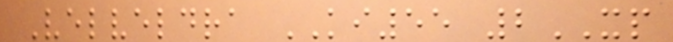Velveldra KI55 2XP
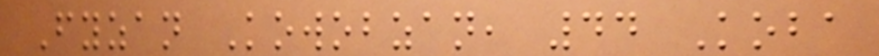Fyzan Kowobzan, 44 Koba
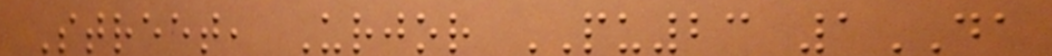Street, Urjor PU23 1DA
